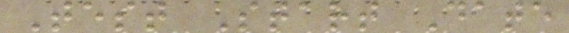Test Start Date
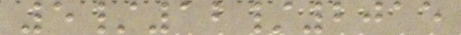5/12/2015
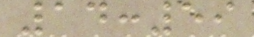14:59
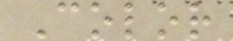Color
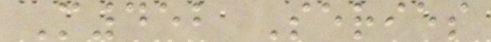M452 Series
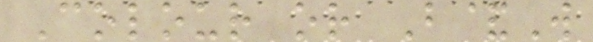Colour or B&W
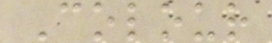Colour
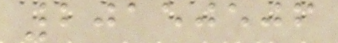20150506
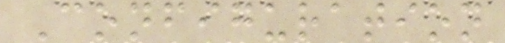Configuration
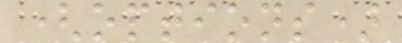(options)
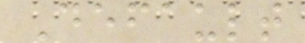Default
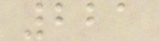221
